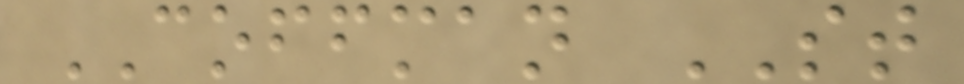COFFMAN ST
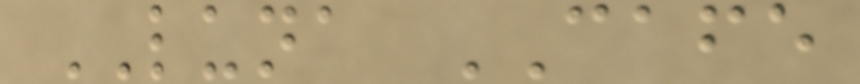LUNA CAFE
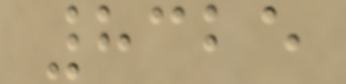8325
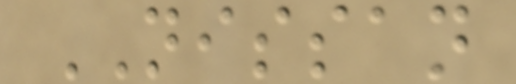NISSAN
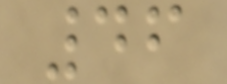46
